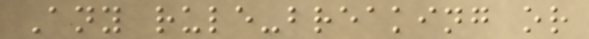Any rule-breaking or
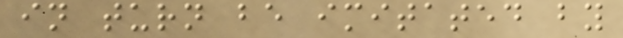in turn be imitated by
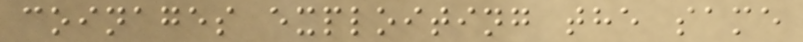coinages exploiting the same
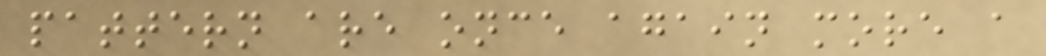pattern are once again more a
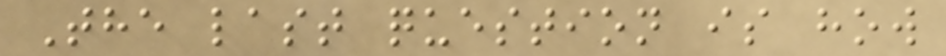The last question is how
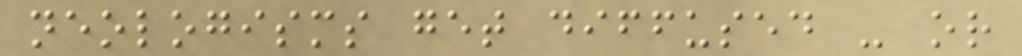neologisms get diffused - or
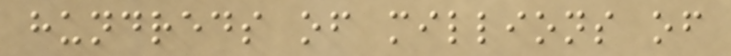hundreds of millions of
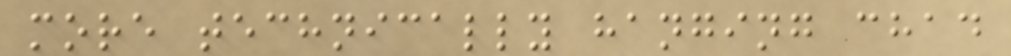more technically hanging chad
